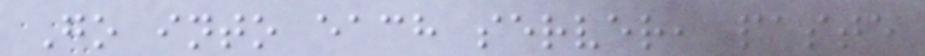Go into each server, paste
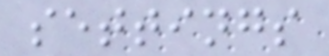settings
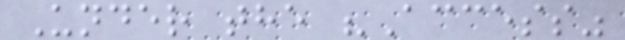Under the "Access"
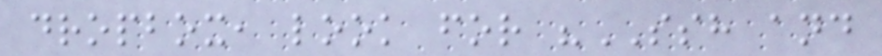dropbox, look for "SSH and
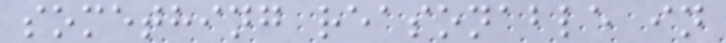something reasonable in
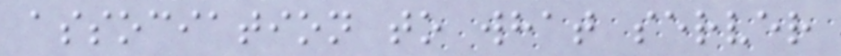association to what server
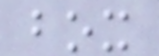box
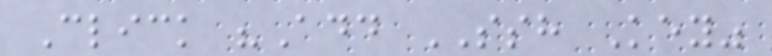Click "Add SSH Key"
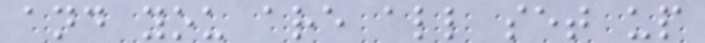and you are all set up
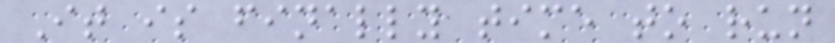It is finally time to run
